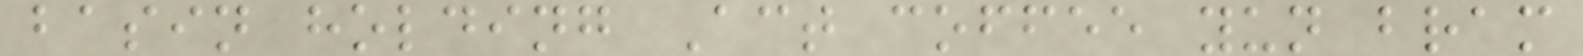basin holding Act coffee yun bram
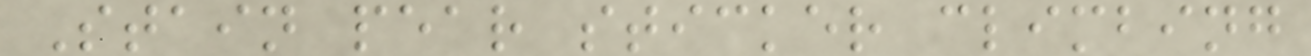Stain pear sticker climbing
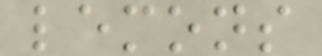lemons
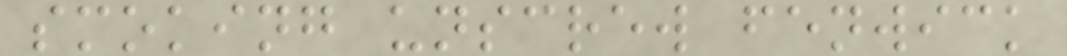smoking unscrew fenwick
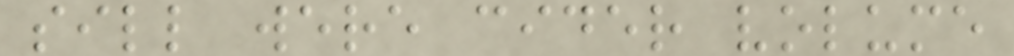sill were cider volume
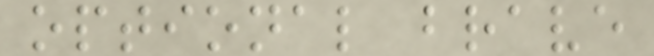optional brave
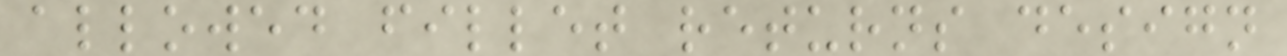allowed fillet returns design
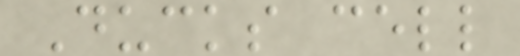Ducks cell
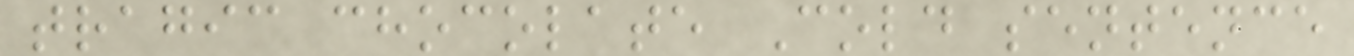tragic chocolate Cold sentence
